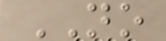NO
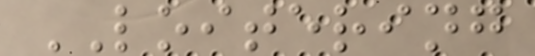LOITERING
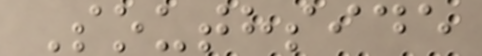Southside
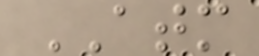ATM
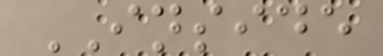INSIDE
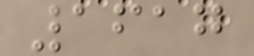1617
